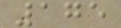175
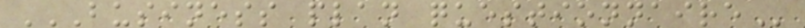BUSINESS PLAN QUESTIONNAIRE
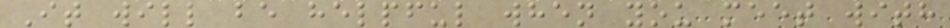It will be helpful when you meet with
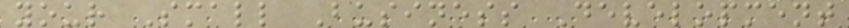your Small Business Development
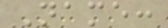Name:
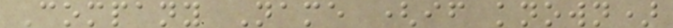Company Name (if known)
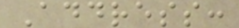Address:
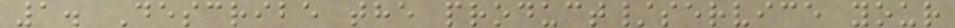1. Describe the product/service your
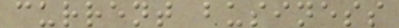current business
